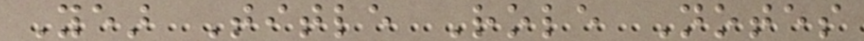Year Title Role Notes
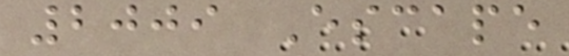2009 Escape
